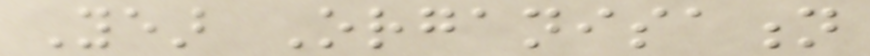Year Organisation
